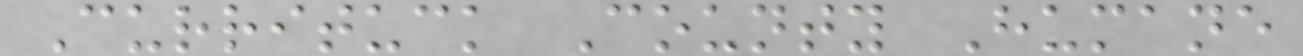Currituck County Humane
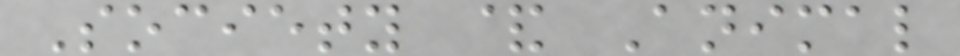Society & Animal
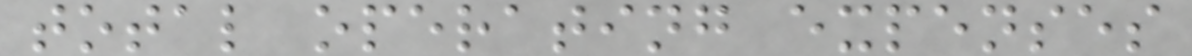total operating expenses
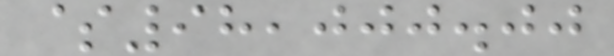$98,000.00
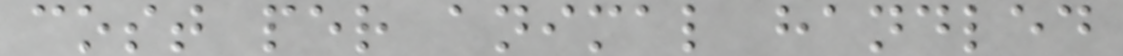cost per animal handled
